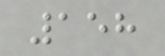158
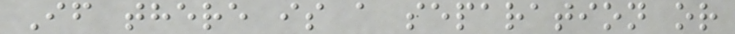If there is a separation or
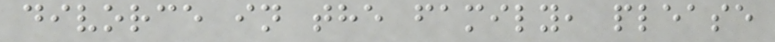divorce in the family, please
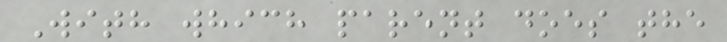With which parent does the
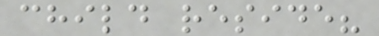child reside?
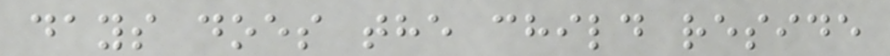days does the child reside
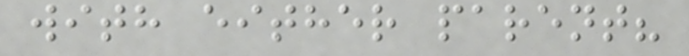with either parent?
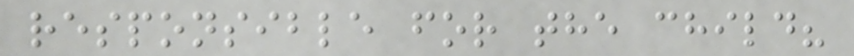responsible for the child?
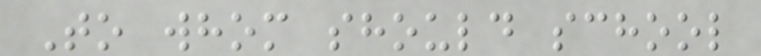To whom should school
